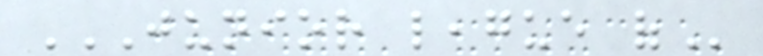JUNIOR LEAGUE OF
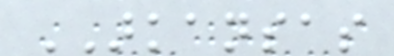ARKANSAS
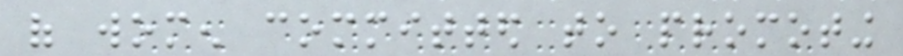of women committed to promoting
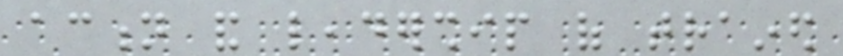action and leadership of trained
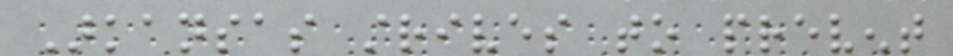Arkansas strives to prevent
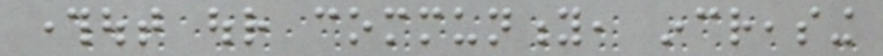throughout our community, increasing
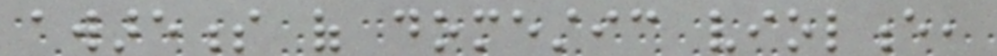awareness of domestic violence,
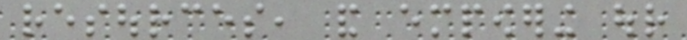resources, and empowering our
